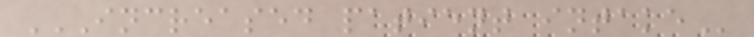INCREASED PATIENT INTAKE
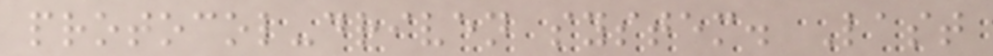protocol-driven system. Last
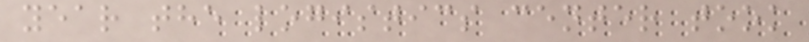year the logistics center took
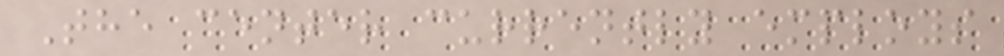The center currently employs
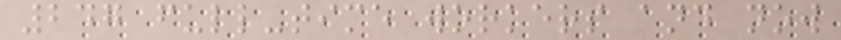247 full-time workers and now
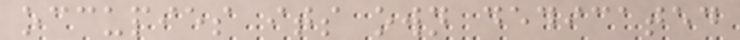occupies its own dedicated
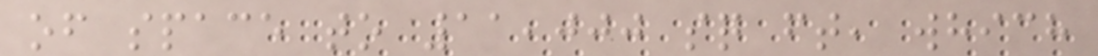of space to 11,000 sq ft, which
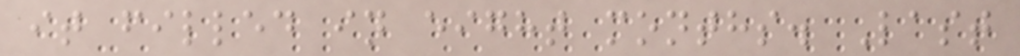it filled in eight months. Last
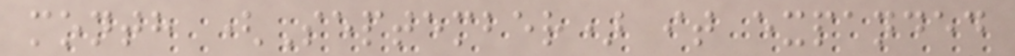month (September) it expanded
